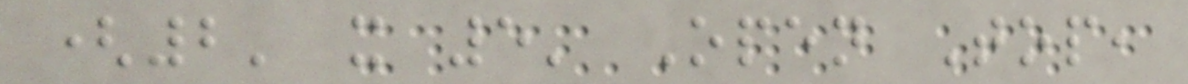(2' x 5' Open Top,
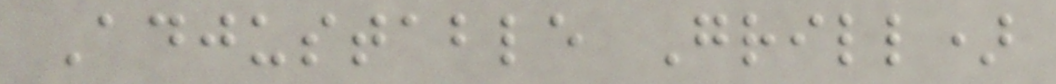Adjustable Grill)
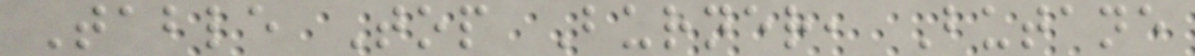Table Top Burner, Butane
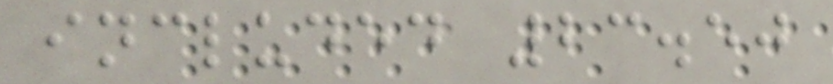included 23.50
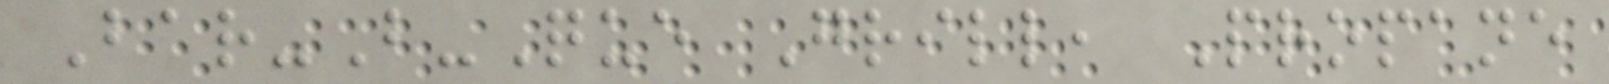Bar-B-Que Grill, Propane
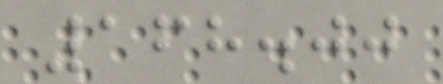168.00
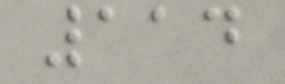114
